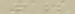19
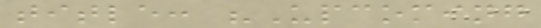title: "Upcoming
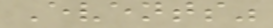Events"
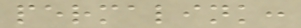permalink:
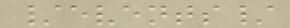/events/
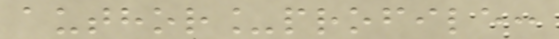author_profile:
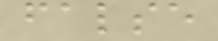false
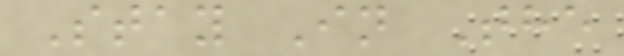Stay In The
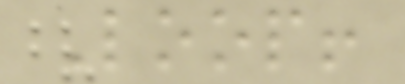Loop!
